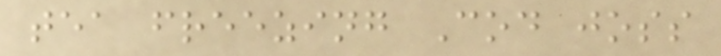tea freezing Cod joss
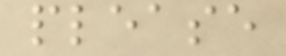please
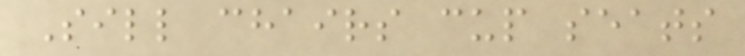Sill chairs cup seats
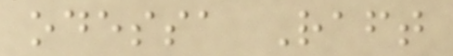odessa Raft
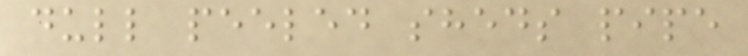dull peeled sheds pipe
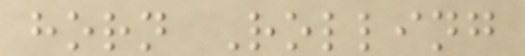horn Rolling
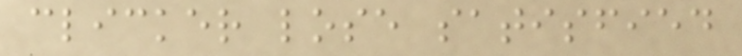clicker lose satisfied
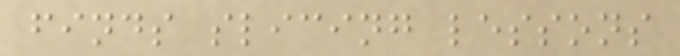finds slicing lessons
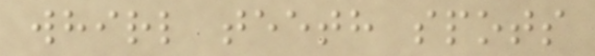whirl teeth spots
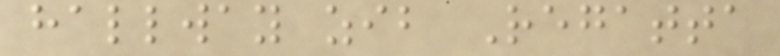hallway zib Regatta
